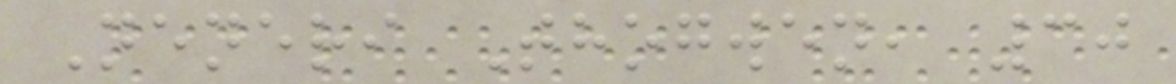Neneri Thogwen, 30
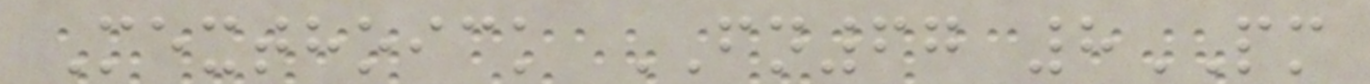Mexthoick FN67 8PM
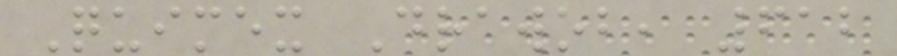Quimex Drawob, 612
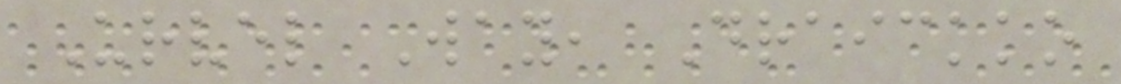Urvel Way, Draickko
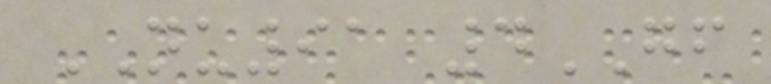NU91 4GF
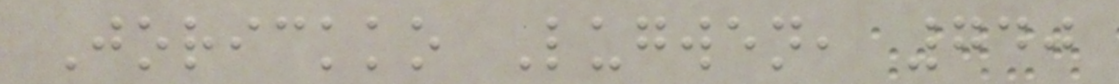Jorickko Lugwen, 740
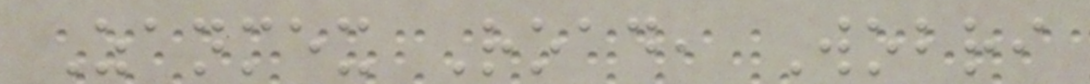Zanmex Road, Wobri
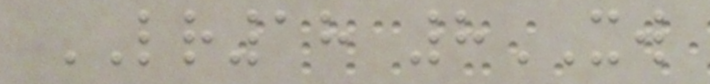LR18 8XW
